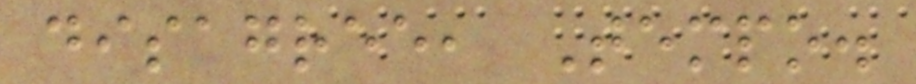disagree, Tempo.
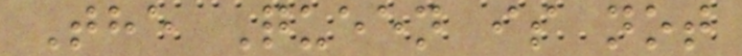The Queen is not
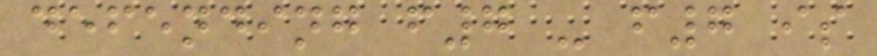defending f7 - f7 is
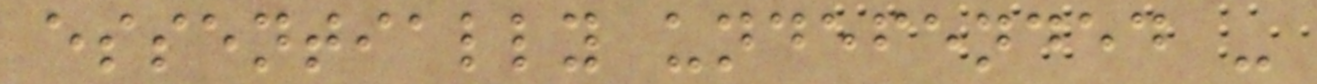essentially undefended -
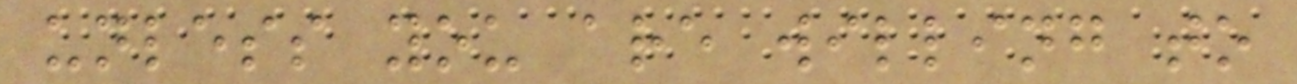unless you are willing to
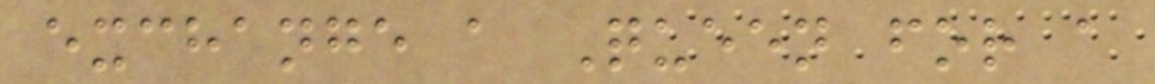exchange a Queen for a
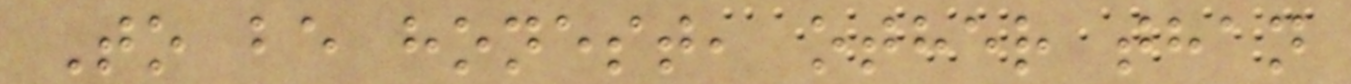To be honest, other than
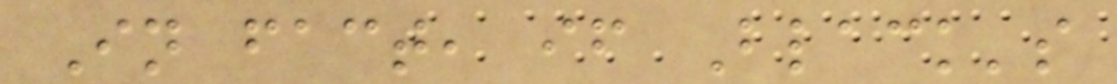In fact, if Black's
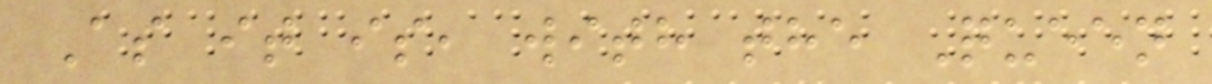As it is, with the Queen
